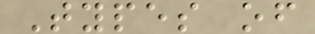Types of
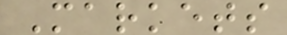Markets
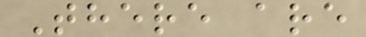There are
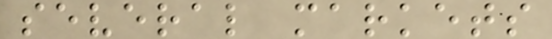several markets
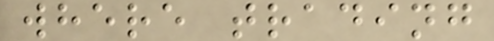where trading
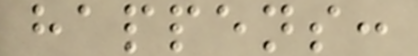happens:
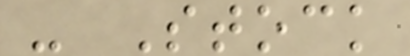- Stock
